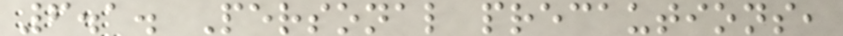6.1. Personal precautions,
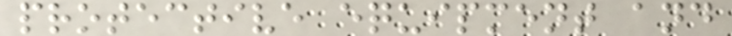protective equipment and
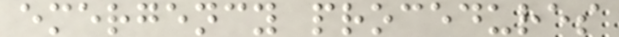emergency procedures
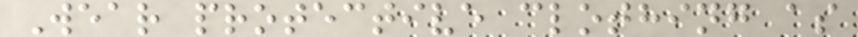Wear protective clothing as
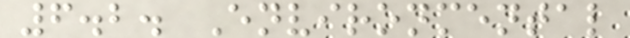6.2. Environmental
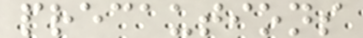precautions
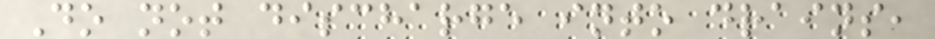Do not discharge into drains,
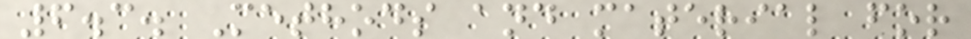6.3. Methods and material for
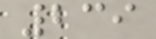239
